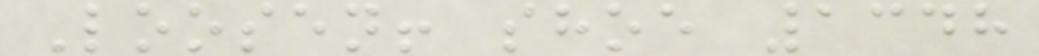Loosen! shoe 1348
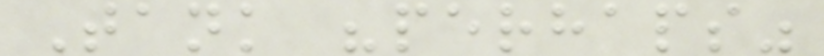Tank "perhaps"
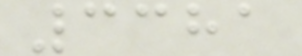3381
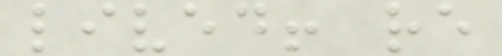lived! re
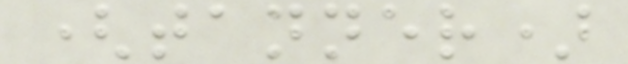(tanner)
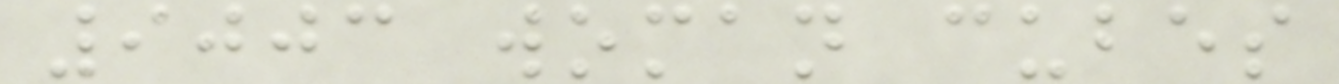9003 woman cubes
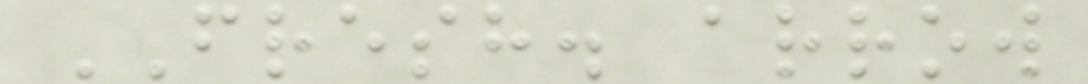FRESH. arrow
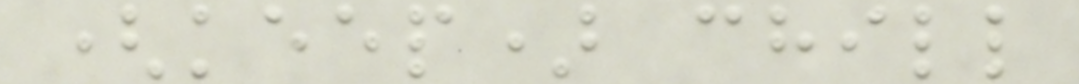(keep) chill
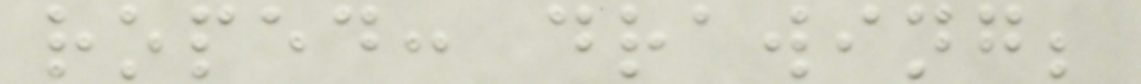roped: drawing;
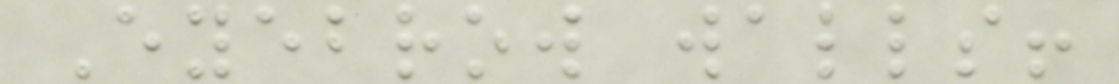Eyebrow walls!
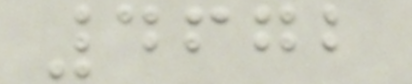4672
